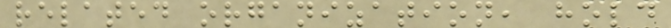related organization, hold
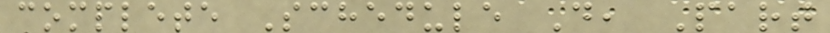complete Schedule D, Part
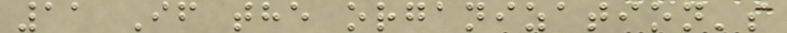11 If the organization's
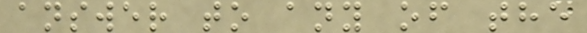answer to any of the
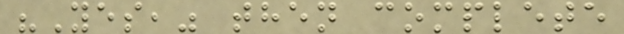"Yes," then complete
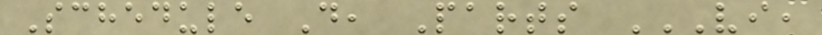Schedule D, Parts VI,
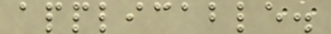applicable.
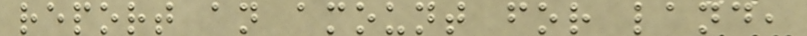report an amount for land,
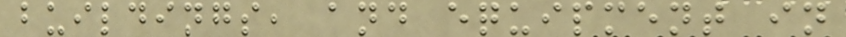buildings, and equipment in
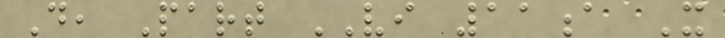D, Part VI 11a X
